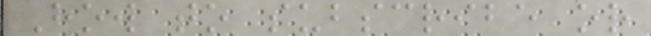How to subscribe or
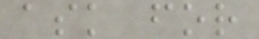ask for
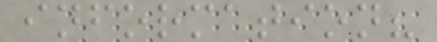information?
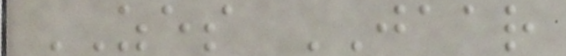ZES JAAR
